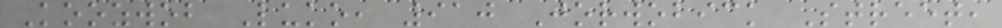Koozwob Luko, 910 Jorwobick Street,
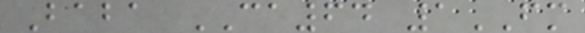Baba CA64 1FM
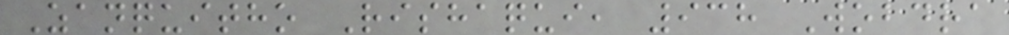Zanquitho Rishaqui, 938 Wobdra
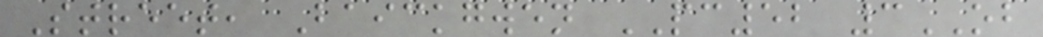Street, Baickgwen PC52 3OB
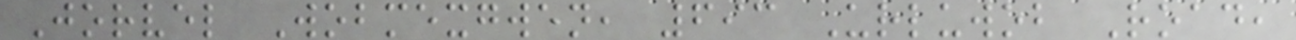Jorvel Wobmexgwen, 693 Urluwob Road,
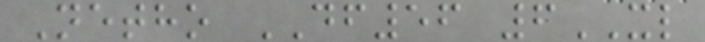Netho DF56 6XL
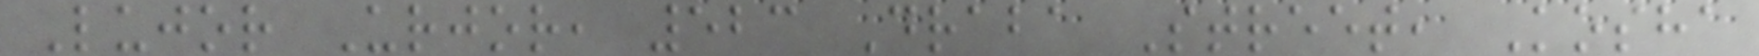Lujor Urjor, 523 Draba Street, Kosha
